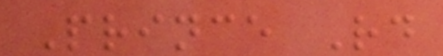Prince Rd
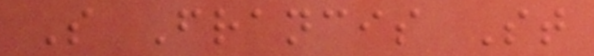S Francis St
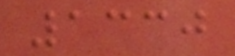1330
